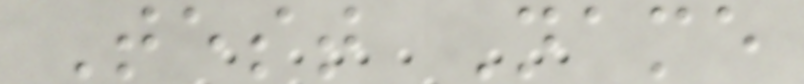Test Name
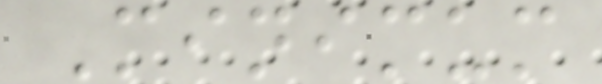Minimum
